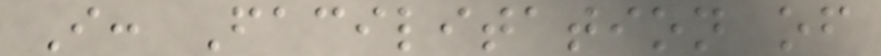I: Facilitation of
